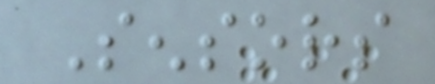Sensors
